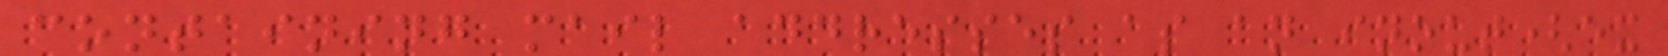containing mail addresses as an inout(ex
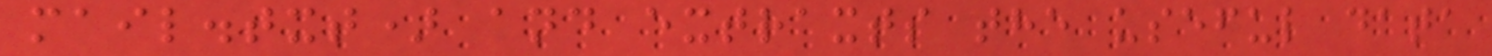mail.txt) and extraxts the useful data
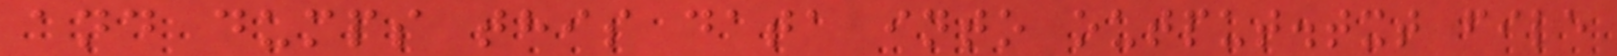and dumps this data into output.txt file
